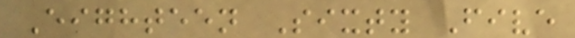Eighteen Sixty Five
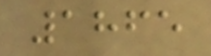1865
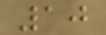10
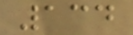134
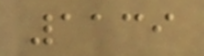1139
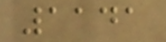1141
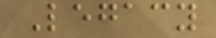Legacy
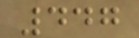447
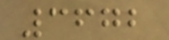3672
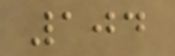104
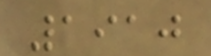1910
